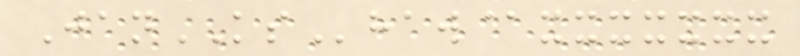JanKShaw@xxxxxxx
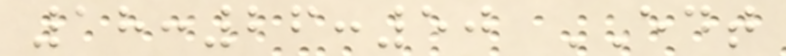18:26:50 EDT
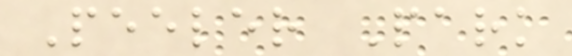Peeler Park
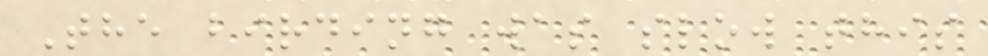The birding was slow this
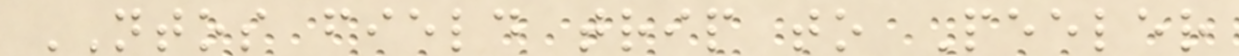NTOS field trip to Peeler
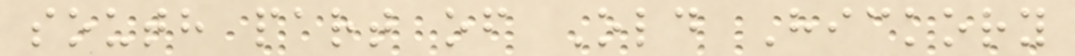south part of Old Hickory
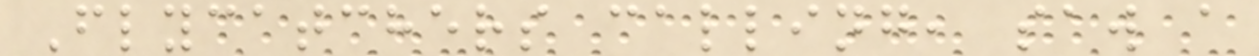Flycatchers calling, saw a
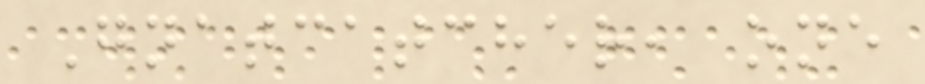Gnatcatcher, one
